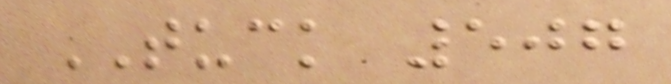TUCK 507
